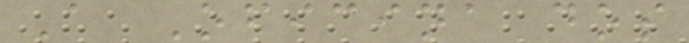A Oficina dos
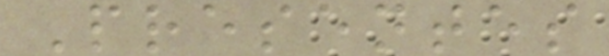Presentes
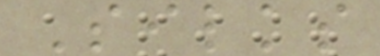Silks
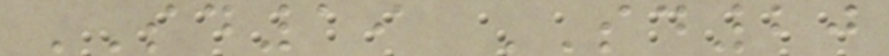SD19 SD20
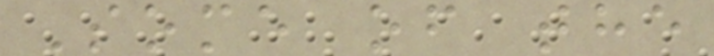Some of the
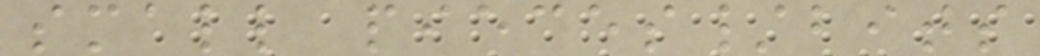small pieces/bits
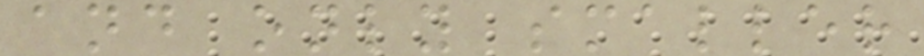and only smaller
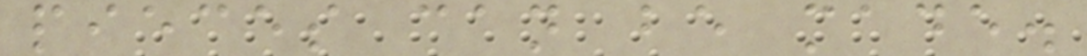pieces can be made.
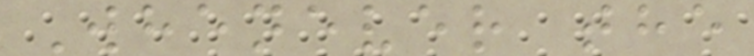Whenever the
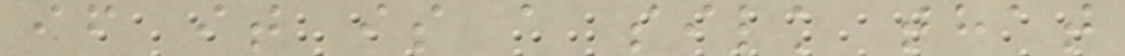if it is a silk that
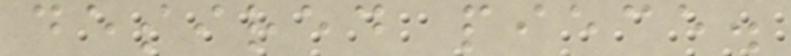desired piece.
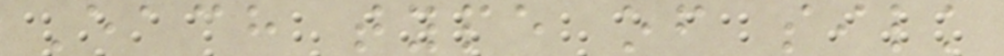Each type of silk
